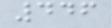446
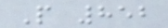P 852
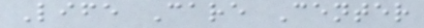Life Care Center
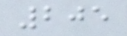205
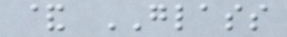& GLASS
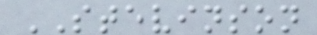STEVINSON
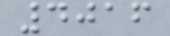4016
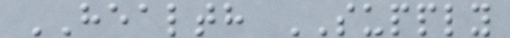HEALTH SUPPLY
